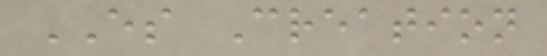ES Creation
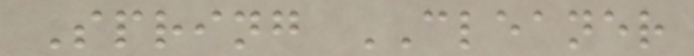Spring CLEANER
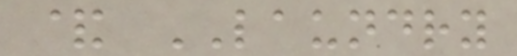& LAUNDRY
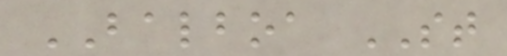BALBOA ST
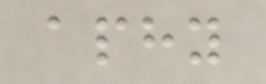aphy
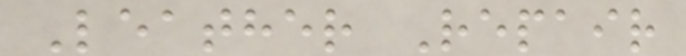Leather Repair
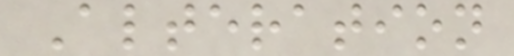Alteration
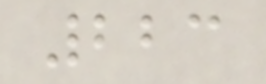223
